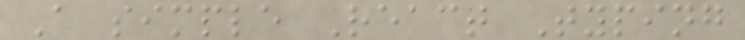A simple React Typing
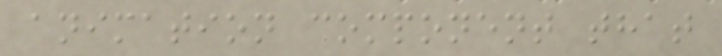animation component that
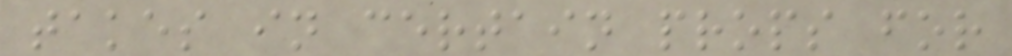takes in certain props for
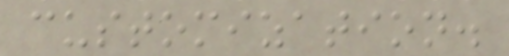customization.
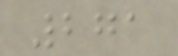271
